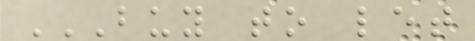BUY TO LET
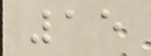15
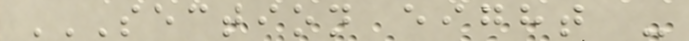SECTION EIGHT -
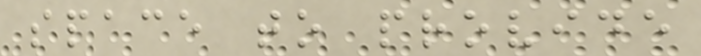space to provide
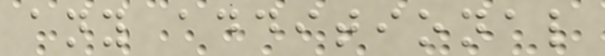any additional
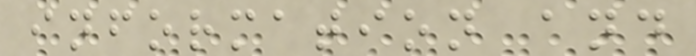information and
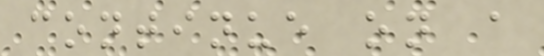continue on a
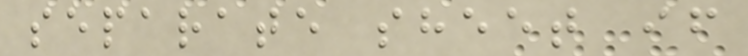separate sheet if
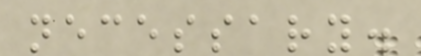necessary.
